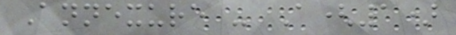Annexure - A(1)
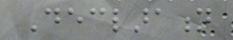Declaration
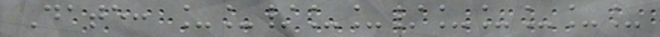Date: __/__/_____
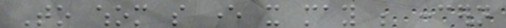To whom so ever it may be concern
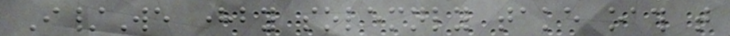I/We hereby solemnly take oath that
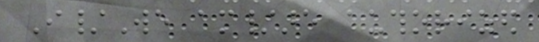I/We am/are authorized
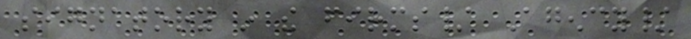signatory in the firms/ Agency/
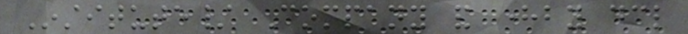Institute/ Company and hereby declare
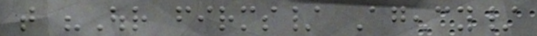that "Our firms/ Agency/
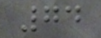74
